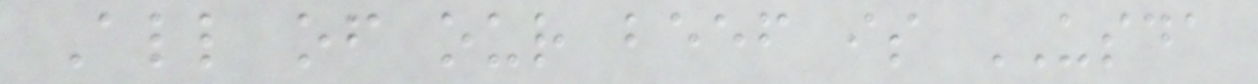All of our beef is USDA
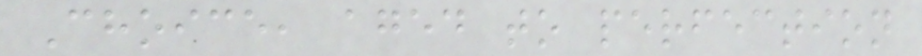Choice, aged to perfection
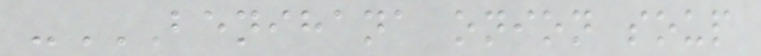-BENIHANA ONION SOUP
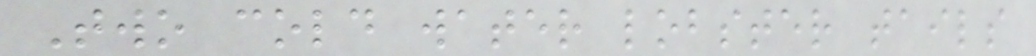Two cold water lobster tails
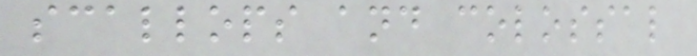scallops and colossal
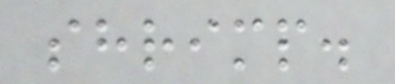shrimp.
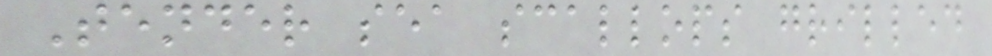Tender sea scallops grilled
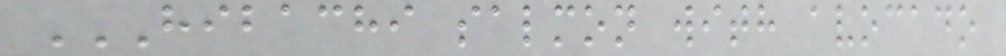HIBACHI SALMON WITH AVOCADO
